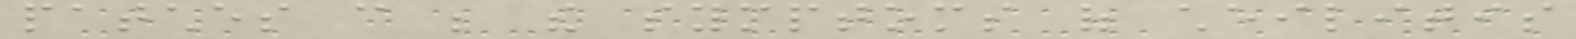patches can be the symptoms of cheilitis
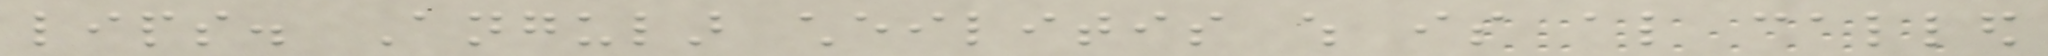lips. Angular cheilitis which is also called
